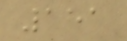151
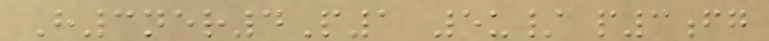H3ner4P1 5u/ p3fg
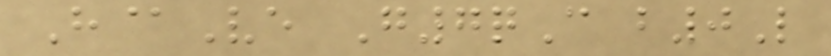H@Ve G7qC b0L
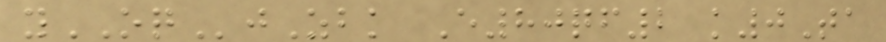yOQjZbk E80qf2 k0Ta
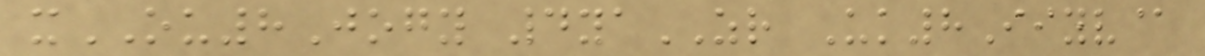xOU8Jogy 4yaZR Uk8Iiyv@
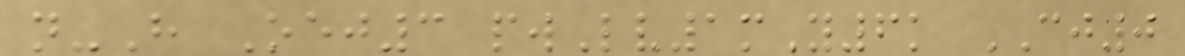n-H Oej3 pwLv1mY6k CJ0
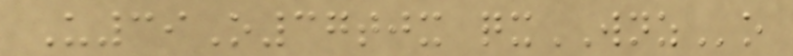U39O37tjx qxWNZo
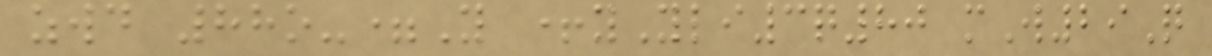zwd 88o-=Y +yYli3q80 mW29Q
